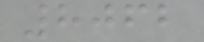8062
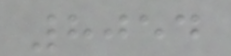8054
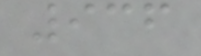936
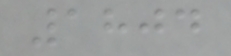1804
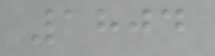1804
